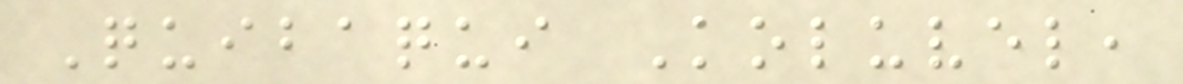Quibaqui Koluvel,
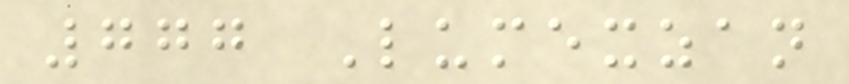777 Lumexzan
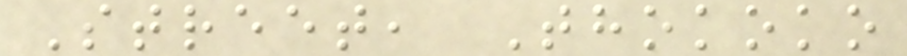Street, Thokoko
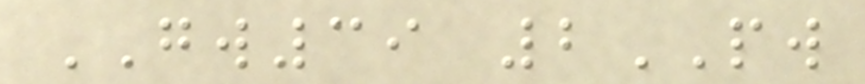GW39 2PW
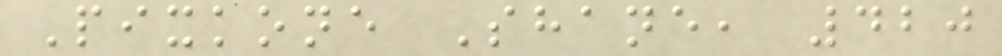Pixkone Shane, 420
